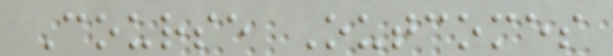Course Outcomes
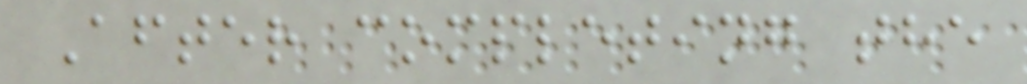After completing the
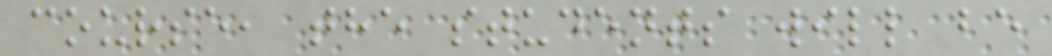course, the students will be
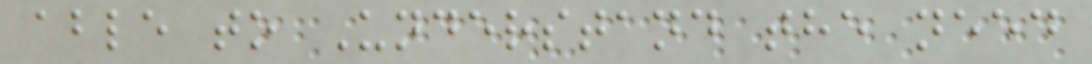able to Understand the need
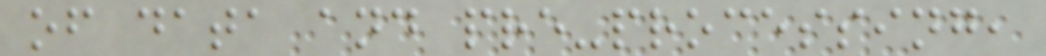of data and pre-processing,
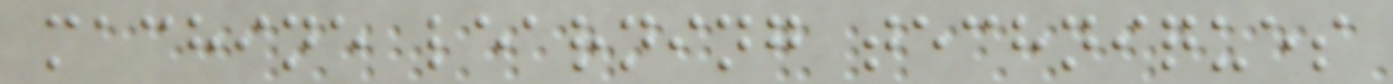machine learning techniques
